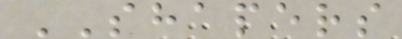SHAPERS
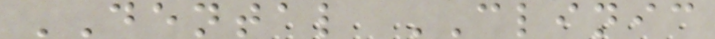DENTAL CLINIC
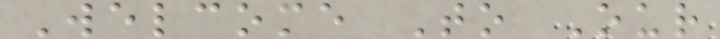Welcome To Our
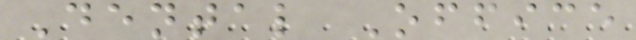Dental Office
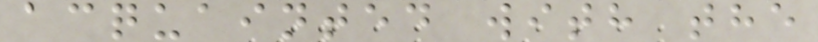acquainted with the
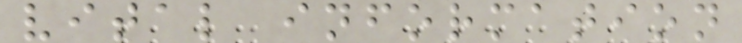vital information
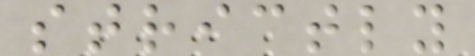strictly
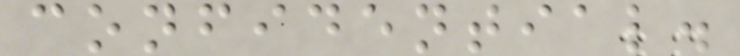confidential.
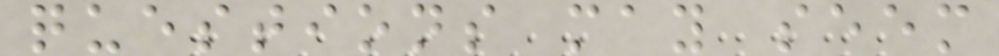questions may seem
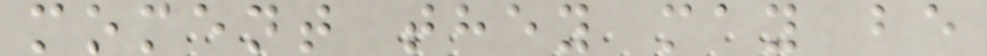moment they may be
